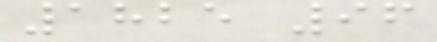1825 96
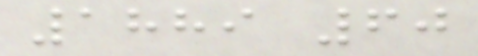1889 60
